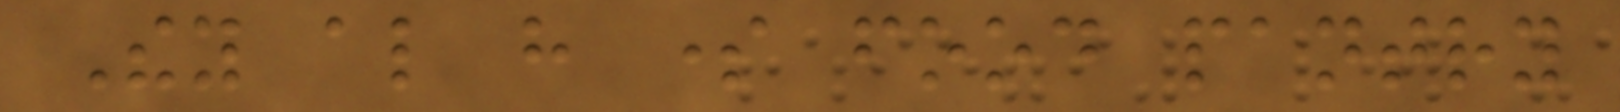They also have some food pantry
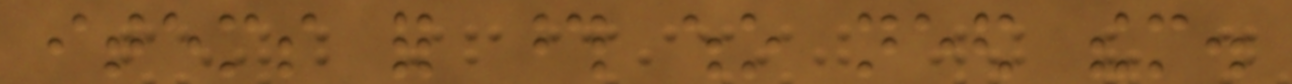items for those who need them.
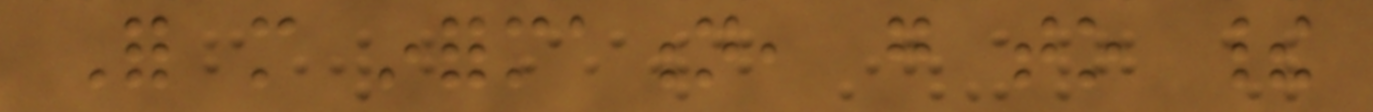For more information, go to their
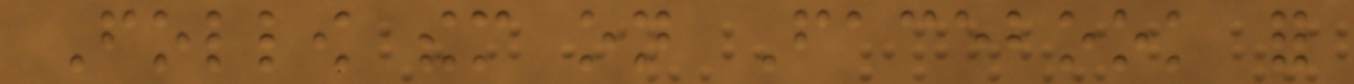Follow them on Facebook for
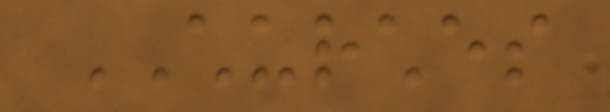CHURCHES
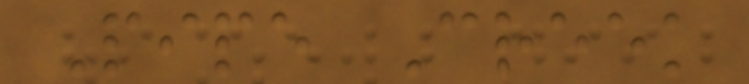Pipe Creek
